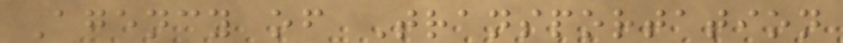Agency of Transportation
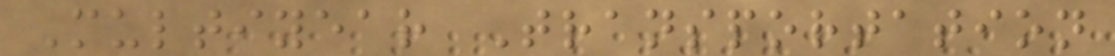Multiyear Transportation
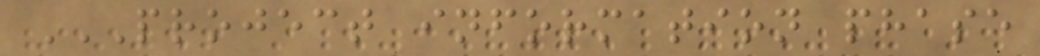PROJECT INFORMATION PHASE
